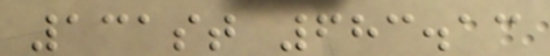131st 683.13
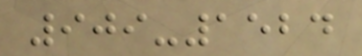909-1524
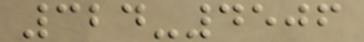324-4506
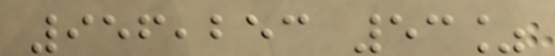956,253 53%
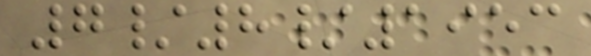7/8/1953
